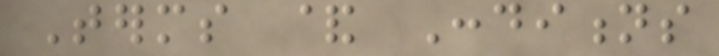Terms & Conditions
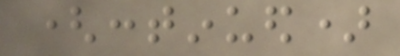(continued)
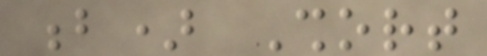b) Short
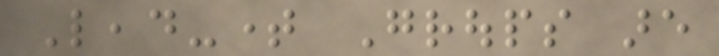Lead-time Groups are
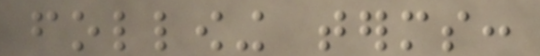following terms:
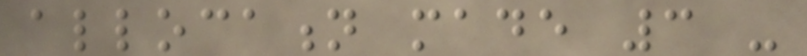allocation made 3 -
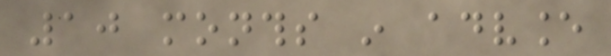10 months in advance
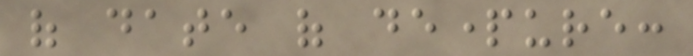of date of departure:
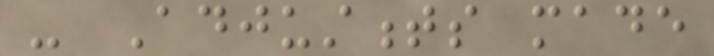- Adjustments made
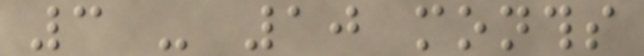3 - 10 months
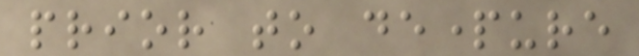prior to departure
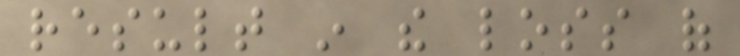result in the loss of
